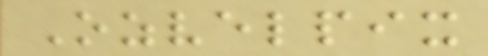Ozvelpix
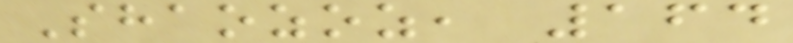Shaozoz, 164
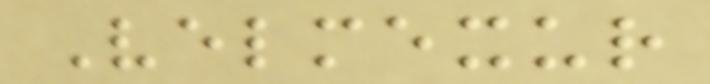Velmexur
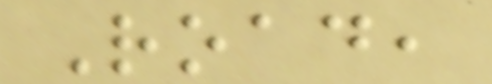Road,
